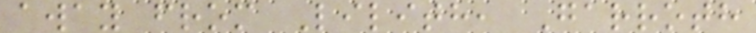away from Lilith, Garroth
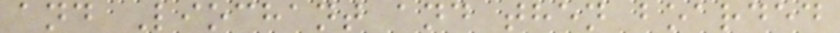and Liochant and then boarded
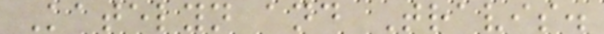Katelyn and Travis.
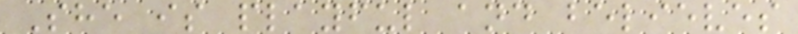She is playful and believes
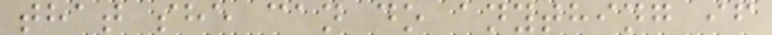that she can do anything if
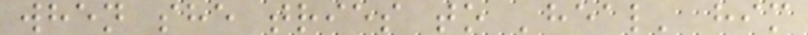when she tries to 'heal' him
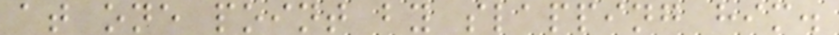at one point by slapping him.
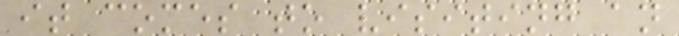it comes to visiting an
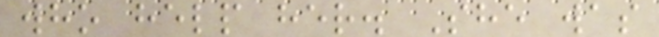who help her. She was
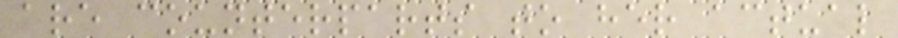are counterparts to her actual
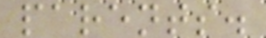parents.
